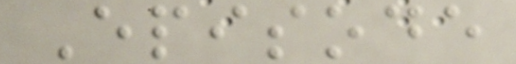Episode
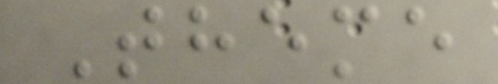Theme
